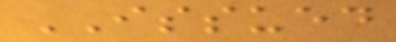ISSUED
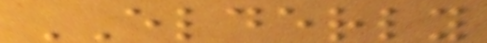ELDERLY
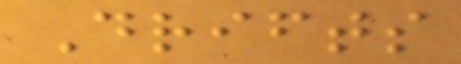Drifts
